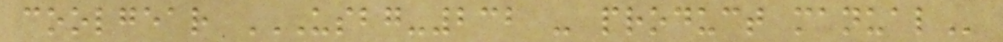coolgear USBG-232 - PRODUCT MANUAL
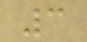3
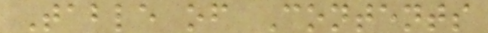Table of Contents
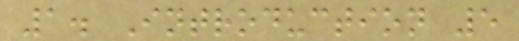1. Introduction 5
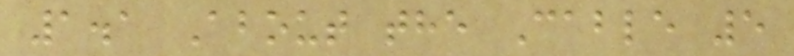1.1 About the Cable 5
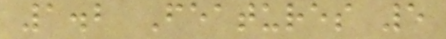1.2 Features 5
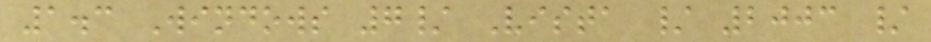1.3 Windows 7/ Vista / 2003 /
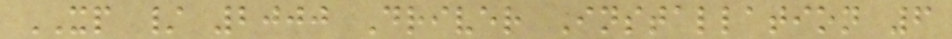XP / 2000 Driver Installation 6
